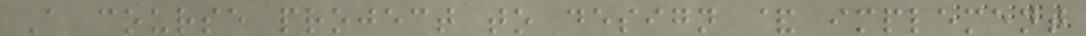A course project to design & implement
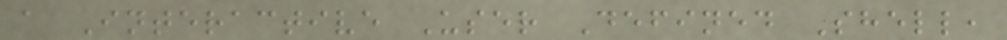a Interactive User Defined Shell,
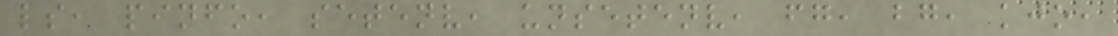ls, pinfo, setenv, unsetenv, fg, bg, kjo,
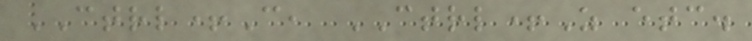CTRL+C, CTRL+Z etc.
